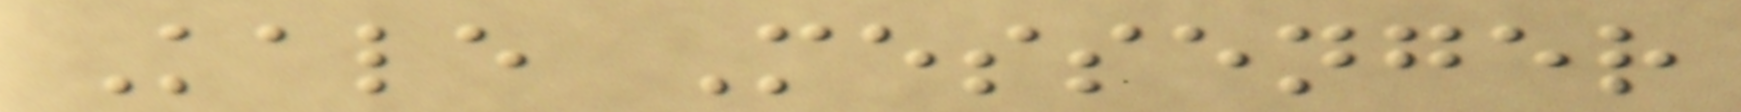Kale Messenger
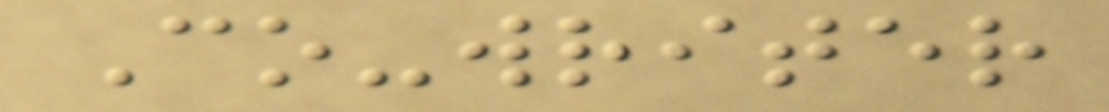Co-writer
